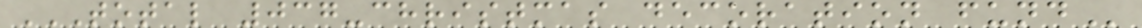TOTAL 037-CHRISTMAS DECORATION FUND
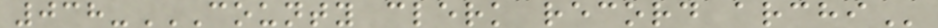038-COUNTY CLERK RECORD ARCHI
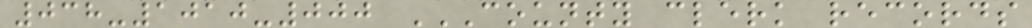038-1010-000 COUNTY CLERK RECORDS
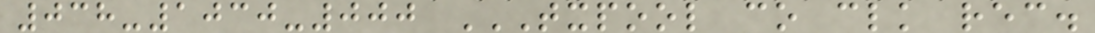038-1030-000 TXPOOL CO CLK REC.
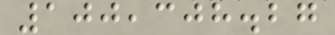100,308.27
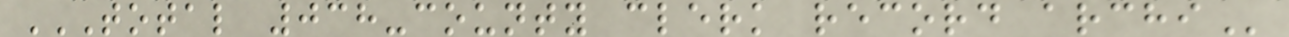TOTAL 038-COUNTY CLERK RECORD ARCHI
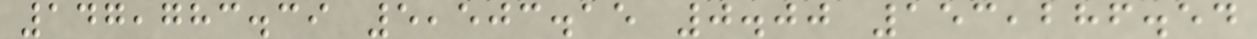147,783.39 5,503.15 0.00 153,286.54
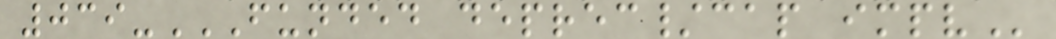039-FUNDED DEPREC/CAP IMPV
